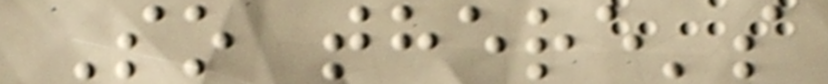So there's
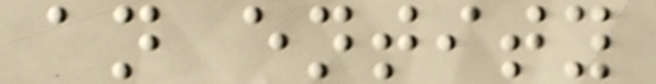an entity
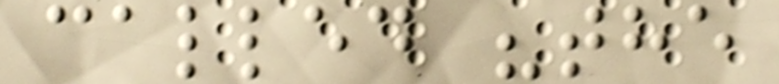called "the
